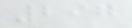297
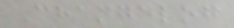Changelog
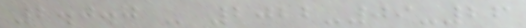2.0.0 - 2022-09-26
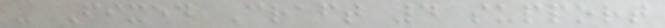- Fixed Craft 4 support
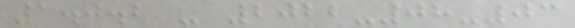1.0.2 - 2022-08-03
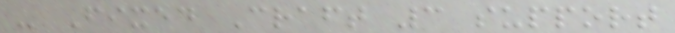- Fixed Craft 3 support
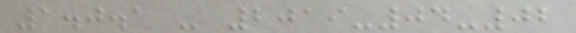1.0.1 - 2019-04-02
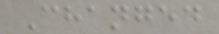Changed
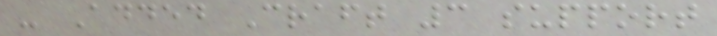- Added Craft 3 support
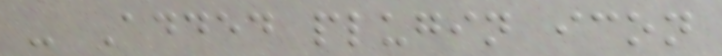- Added plugin icon
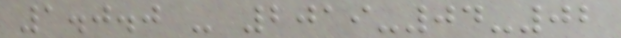1.0.0 - 2019-04-02
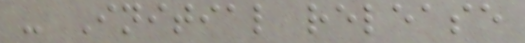- Initial release
